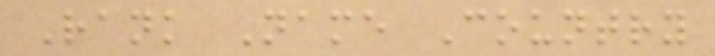Rank Name Country
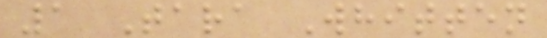1 Tara Whitten
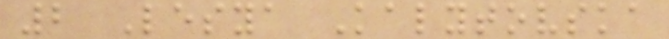2 Lesya Kalytovska
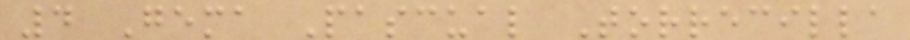4 Gema Pascual Torrecilla
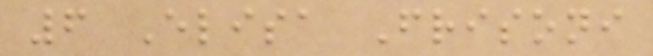6 Elisa Frisoni
